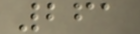261
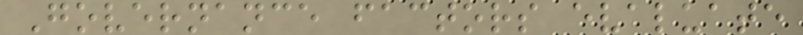Governance factors evaluate
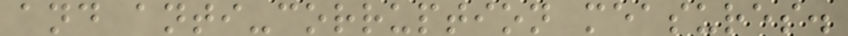and anti-corruption measures.
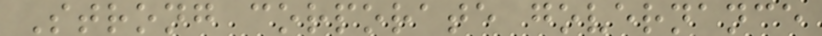Strong corporate governance
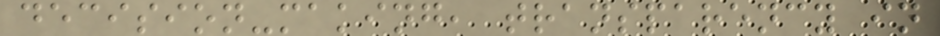decision-making, transparency in
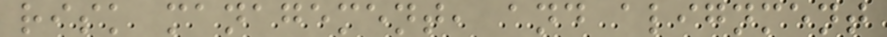risk management, and alignment
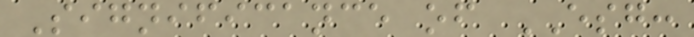Significance of ESG:
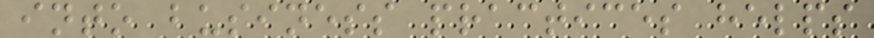into business practices helps
